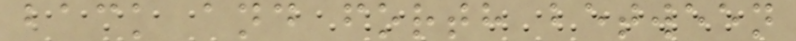back and forth between
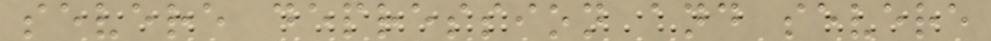severe depression and severe
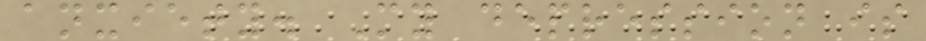anxiety. My depression is
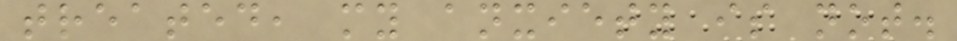treated, my anxiety is not.
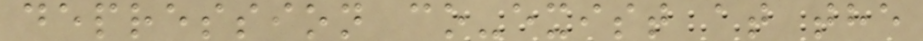depression co-exist at the
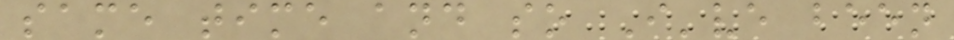same time and so I've been
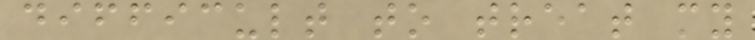difficult to treat my
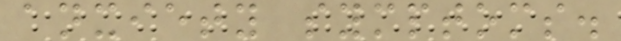anxiety symptoms.
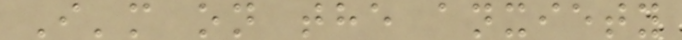I'm on the anxiety
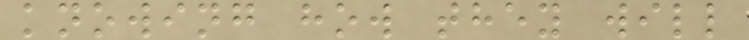knowing how they will
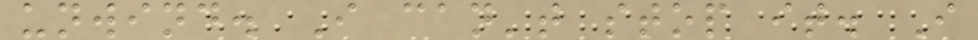unwind. I can't stop it. I
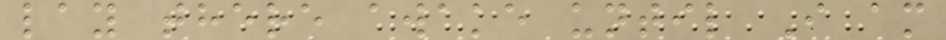lay there awake until I am
